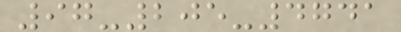97-205-4741
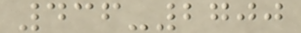436-2700
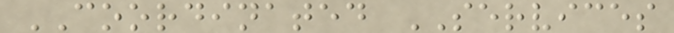COORDINATED SERVICES
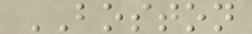BOSTON
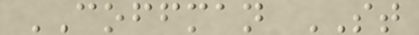COFFMAN ST
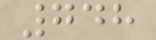748
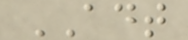ADT
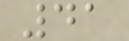41
